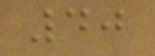40
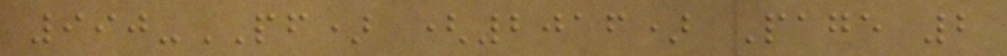990-PF) (2016) Page 2
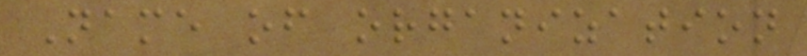Name of organization
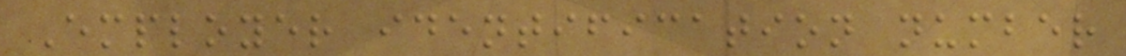Employer identification number
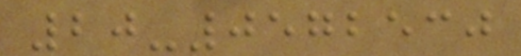20-0572530
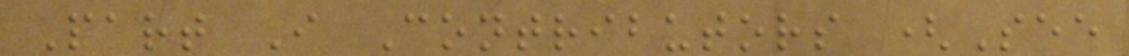Part I Contributors (See
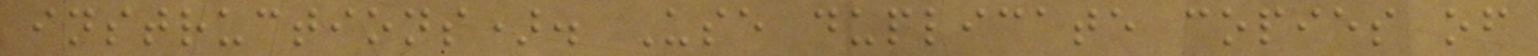instructions). Use duplicate copies of
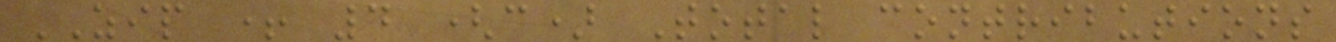ZIP + 4 (c) Total contributions
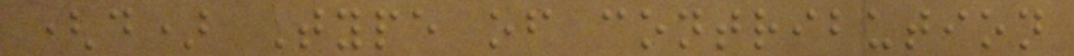(d) Type of contribution
